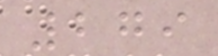279
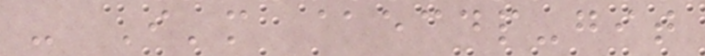- I'm @ecdp-git
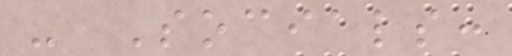- Socials:
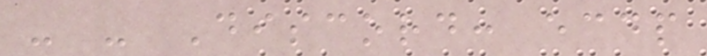- - Discord: ecdp
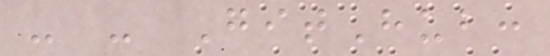- - GitHub:
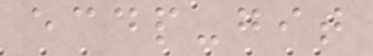ecdp-git
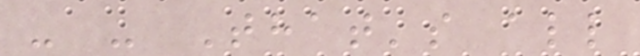- - That's all
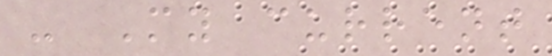- My current
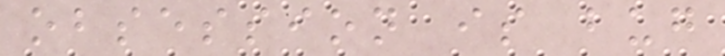obsession is bug
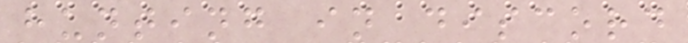hunting in discord
